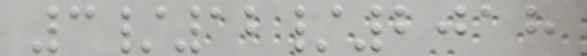3/12/2018
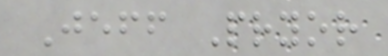Jeff Pryor
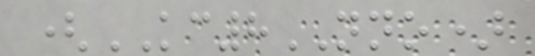(KC8NNO)
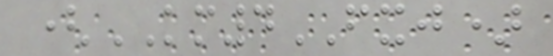(KM4FXJ)
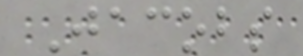Jacobs
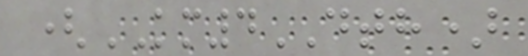(KM4DTH)
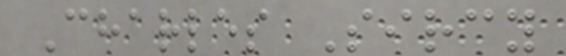Charles Sircy
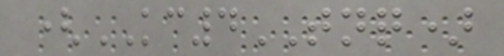(KC4TNQ)
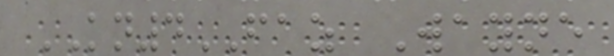KN4FAZ Wayne
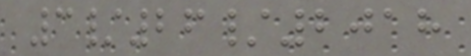3/26/2018
